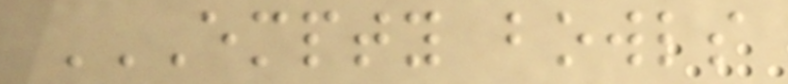EMPTY BOWLS
